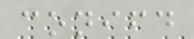conifd
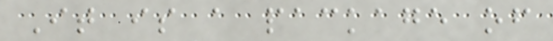It is a package of
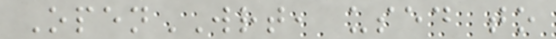OpenWRT, used to
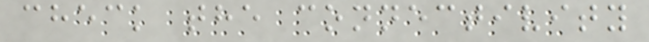check the connectivity
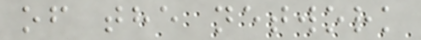of the network
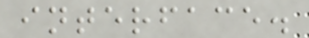interface.
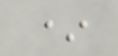*
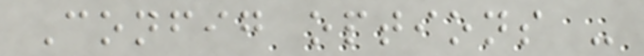Config options -
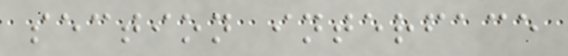section interface
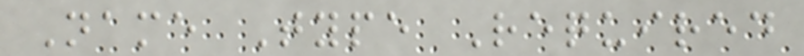Name Type Required
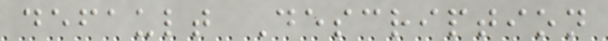default Description
